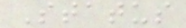Status
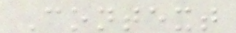Context
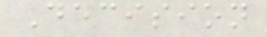Decision
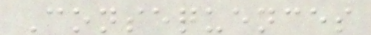Consequences
